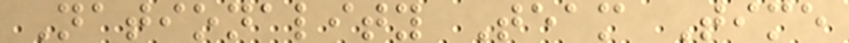Nationality Team Time
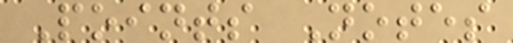Points Notes
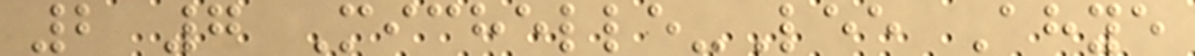2 7 Michelle-Lee Ahye
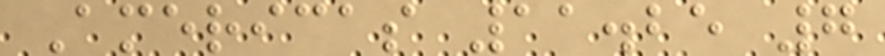Americas 11.25 7
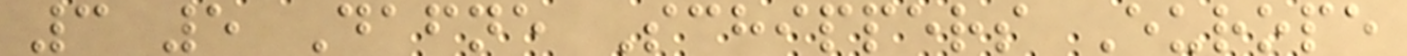3 5 Dafne Schippers Europe
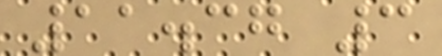11.37 3
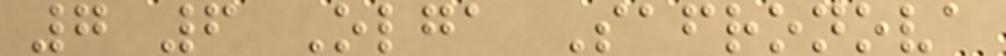7 6 Olga Safronova
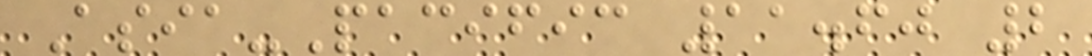Asia-Pacific 11.60 2
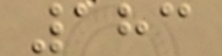183
